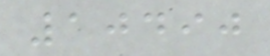10490
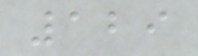129
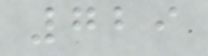729
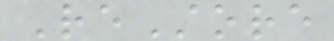ReStore
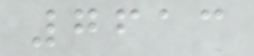7613
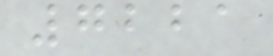7221
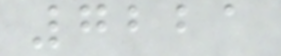7221
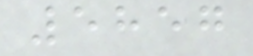5857
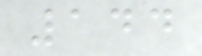144
